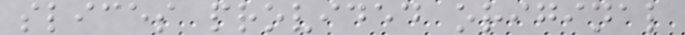slices provided original
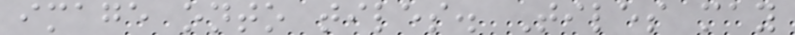image onto tiles. Tiles may
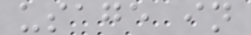usage in
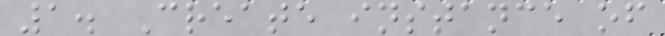1. Create instance of
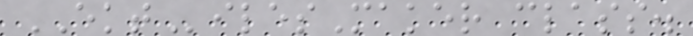EKTilesMaker class.
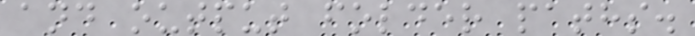and output folder paths.
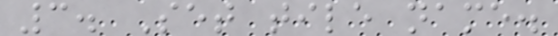3. Set tile name.
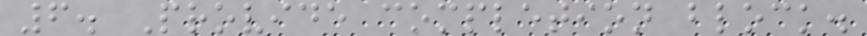6. Provide completion block.
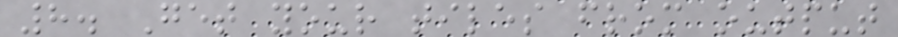8. Get your tiles from output
